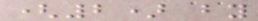(2) by
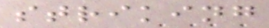striking
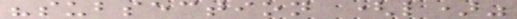"subsection (l)"
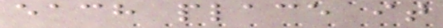each place it
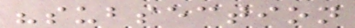"subsection
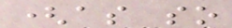(as so
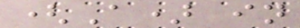(A) in
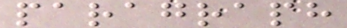paragraph
